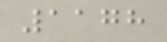1178
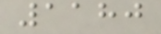1180
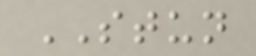STUN
